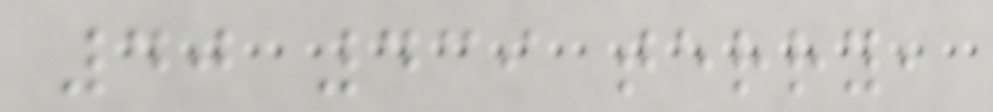40 439 terry,
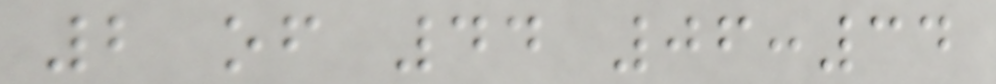2 of 44 06:34
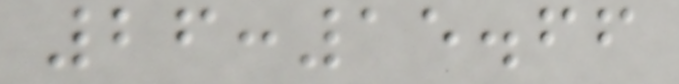26:15.66
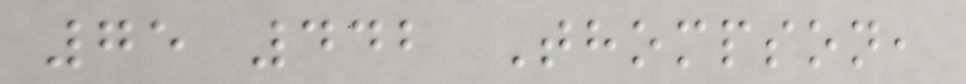75 442 Thompson,
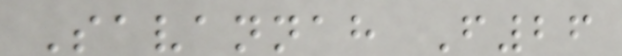Savannah F26
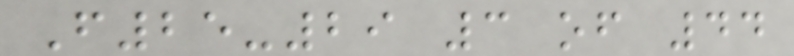F25-29 3 of 44
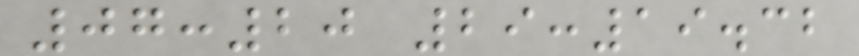07:20 29:19.32
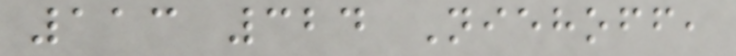113 324 Niehoff,
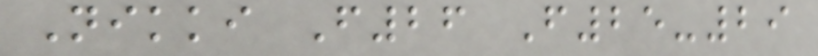Nikki F26 F25-29
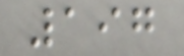197
